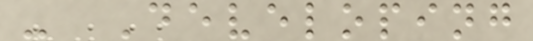- Developing
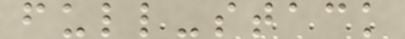full-stack
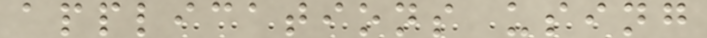applications using
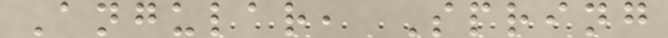Angular, Spring
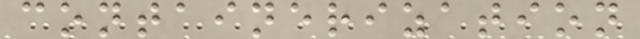containerization
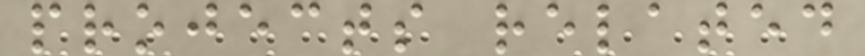projects related
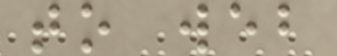to web
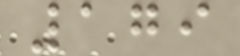179
